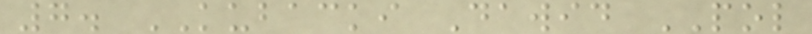7. KUBACKI Dawid POL
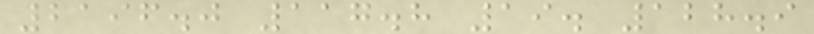2196.0 117.8 19. 128.9
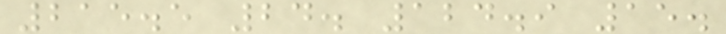215.5 24. 124.9 15.
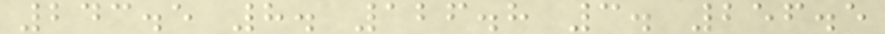243.5 8. 126.8 3. 256.5
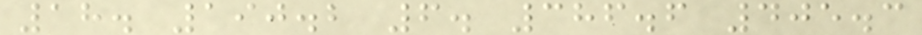18. 190.2 6. 386.6 405.3
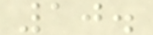10.
